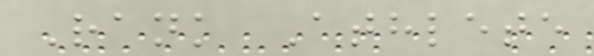Rank Athlete
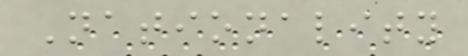Nationality
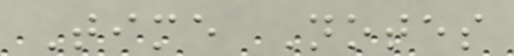Time Notes
